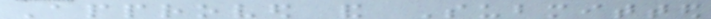Approved and Submitted
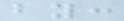by:
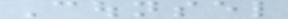Counsel
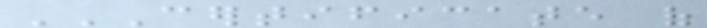CERTIFICATE OF
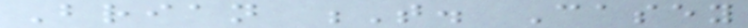Brian T. Casey
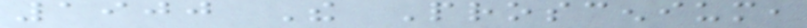1900 The Proscenium,
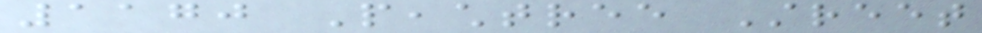1170 Peachtree Street
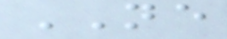NE
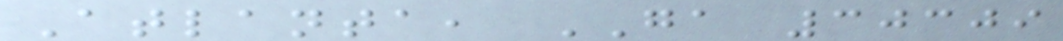Atlanta, GA 30309
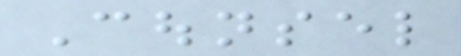Counsel
